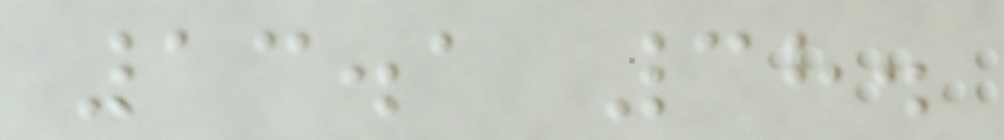13.1 38.
